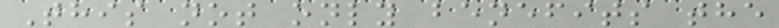This not only benefits the
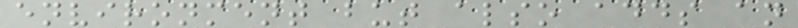environment but also adds an
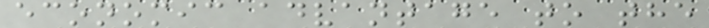economic advantage to the
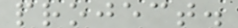project.
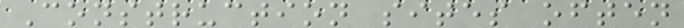Construction sites often
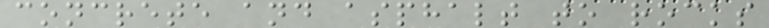concrete and asphalt to rocks
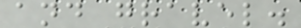and gravel.
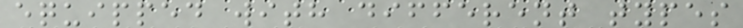equipped with different types
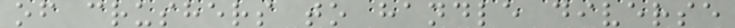of crushers to handle diverse
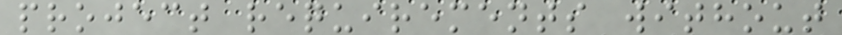project requirements without
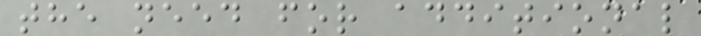the need for additional
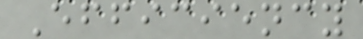Efficiency
